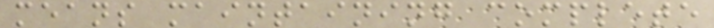means maintaining complete
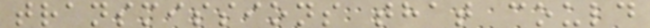transmissions that could
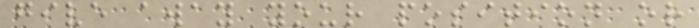give away your position or
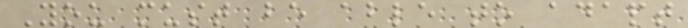You must be able to adapt
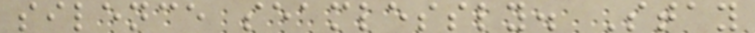silence seamlessly. Stay
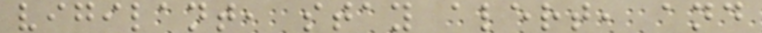vigilant, stay alert, and
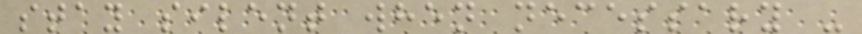stay silent when necessary -
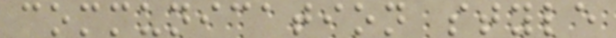communication style
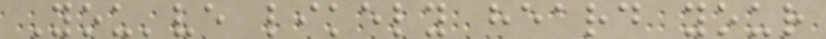You've likely heard your
